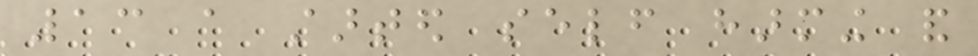13 a started self harming and
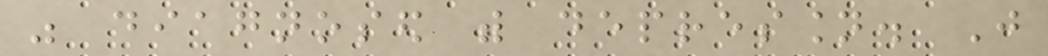was diagnosed with depression. Just
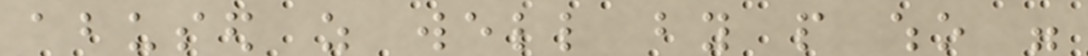abused as well by people who were
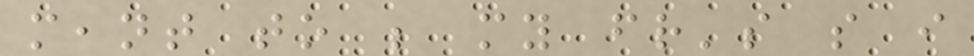meant to be my friend's so i
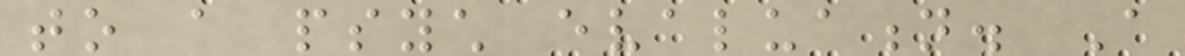to a psych evaluation. A
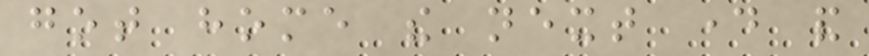got home the next day and
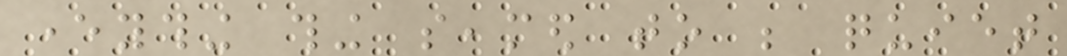everything thing seamed to be quiet
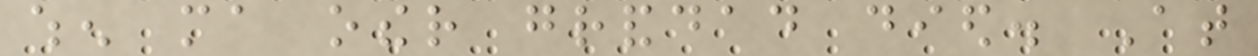when ma other granddad died. At
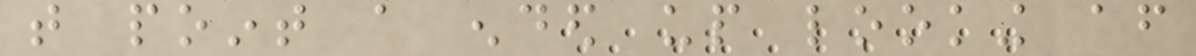that point a ended up looking after
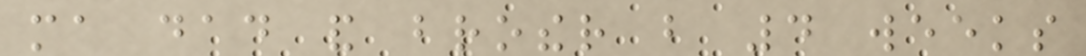ma dad and brother but 4 weeks
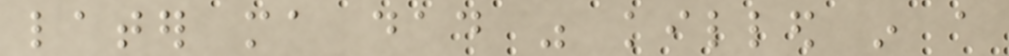later ma dad was killed in a
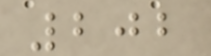202
